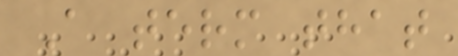A term that
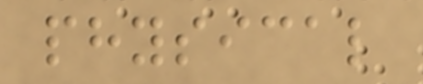physical
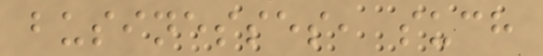businesses, such
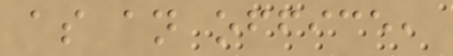as an office,
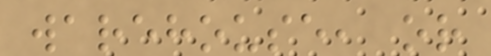warehouse, or
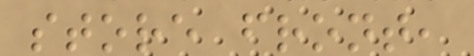store front,
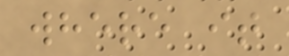where it
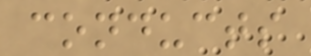conducts
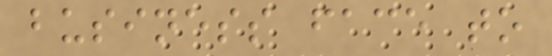business face to
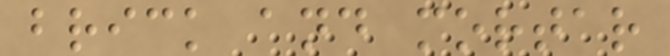brick and mortar
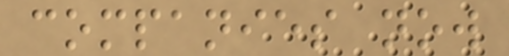companies now
